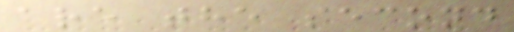are the second
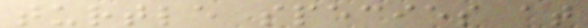turtle species at
